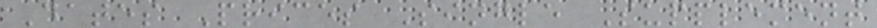Dates Prices Single Supplement
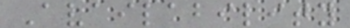Availability
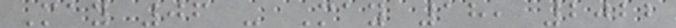May 06 - May 18, 2022
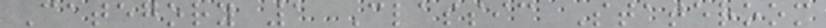Category 1 Classic Stateroom
